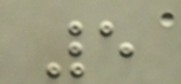5
